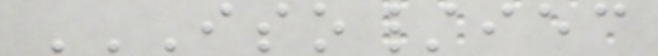ISO/IEC
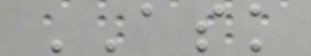ASK
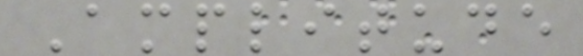Amplitude
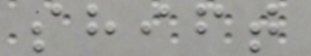shift
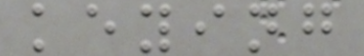keying
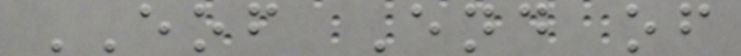EOF End of
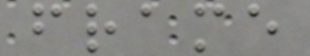frame
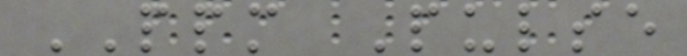PPM Pulse
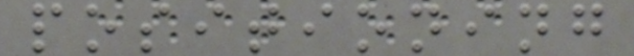positioning
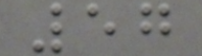57
